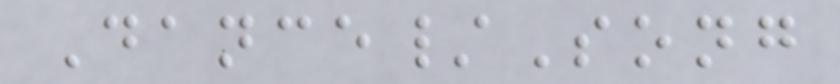Dance/Song
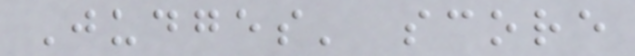Judges' score
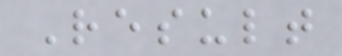Result
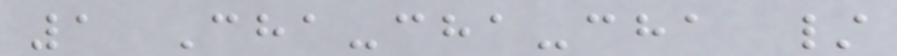1 Cha-cha-cha /
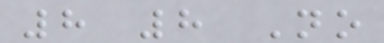8 8 No
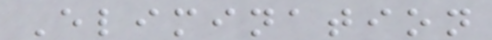Elimination
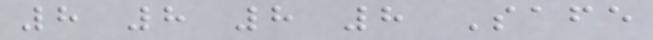8 8 8 8 Safe
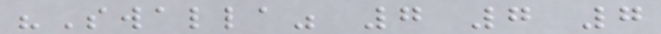"Swalla" 7 7 7
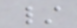/
